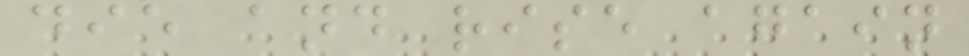die and rise again
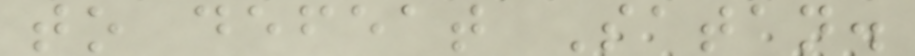to defeat Satan.
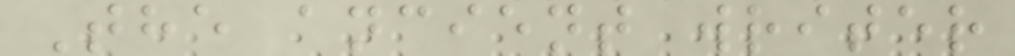The ancient writer
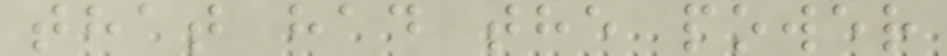that had the power
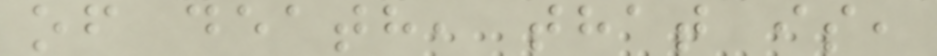of death, that is,
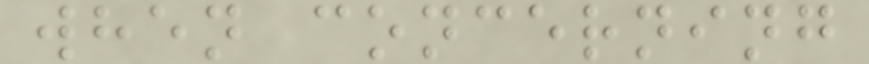when concerning
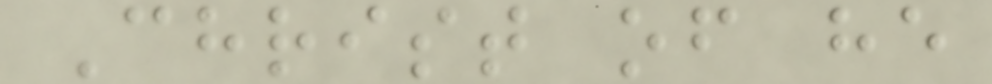Christ of he
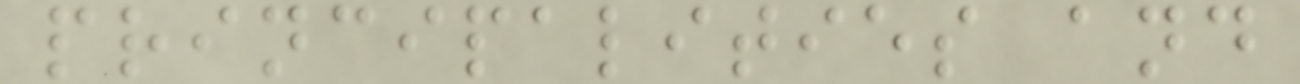principalities and
